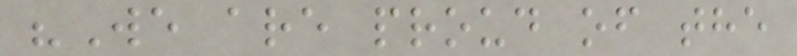"We are proud of the
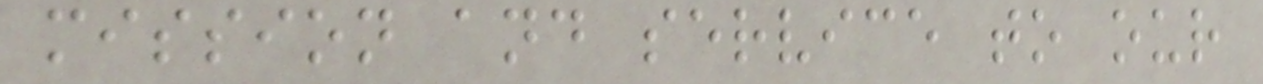mission and service to our
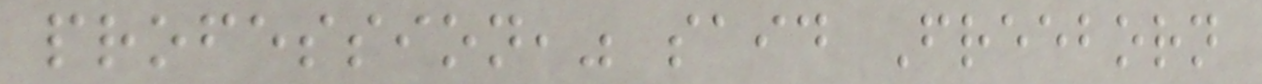profession," said Freeborn
